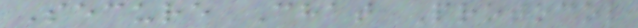Secure Chat Protocol
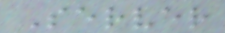Server
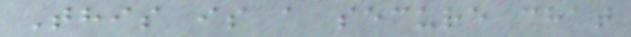This is a secure chat
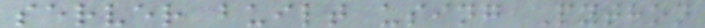server built using Python
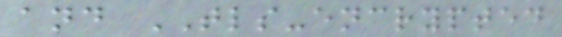and TLS-encrypted
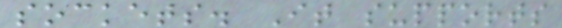sockets. It supports
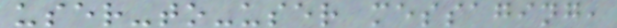user-to-user messaging,
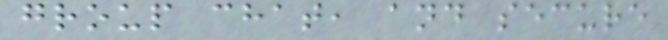group chat, and secure
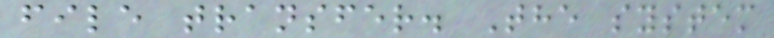file transfer. The system
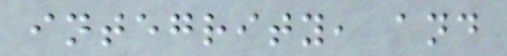integrity, and
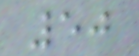50
